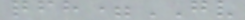qfh=GV
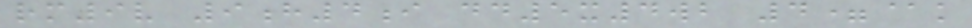rm9v 9h4i dd5x4wb 4=@k
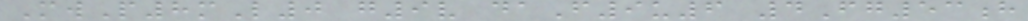MwP8mL0 g9v daF9u6 4Fg53h
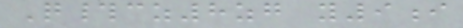Q#cz8zg y9i
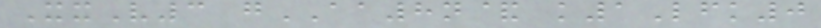XxV3 gAA8n& k1Lfk0
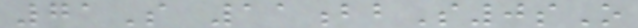71S 11bbS0sO
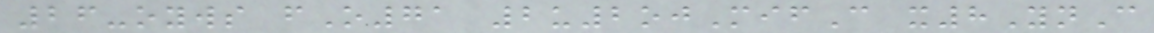26-oyws fO71 2u2ojMifC x8YnC
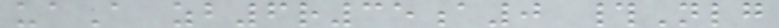uaA zb6r35a0 #Nlg
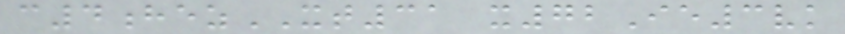c4hezXT31 x72Ie3vk
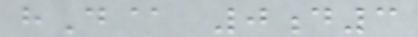hD@ 0d3
